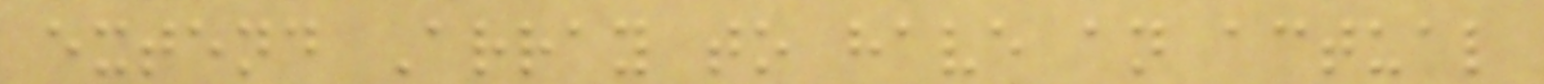extend Array to have an actual
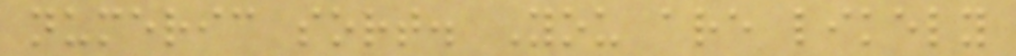numeric sort. You are likely
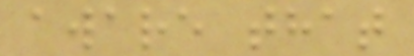aware that
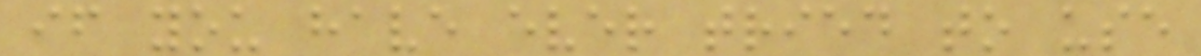if you have ever tried to use
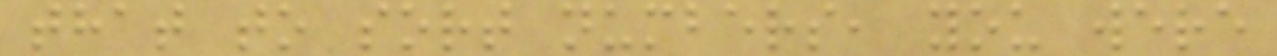that to sort numbers, you were
